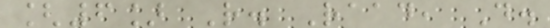[6] R. Raad, D.
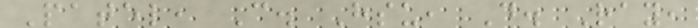Patel, C. Hsu, D. Ray,
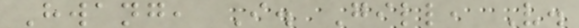Hwang, I. Gill, V.
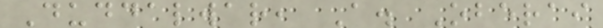Duddalwar, A. Oberai
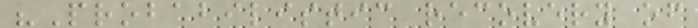"Probabilistic recovery of
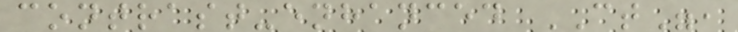contrast-enhanced CT",
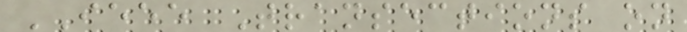IEEE Transections on
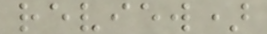review)
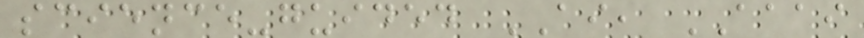science-guided AI, AAAI
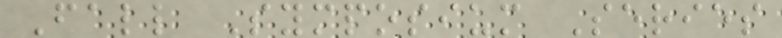Fall Symposium Series
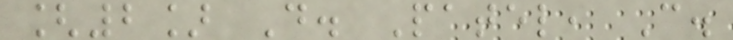[2] D. Patel, C.
